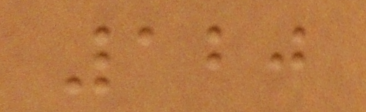120
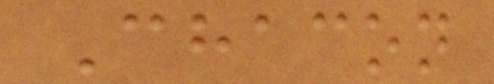Chacon
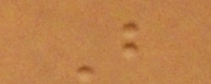B
